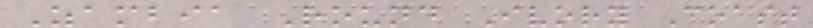Zambia Round Ivory Coast
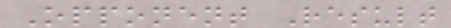Opponent Result
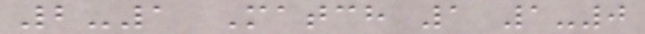2-1 Match 1 1-0
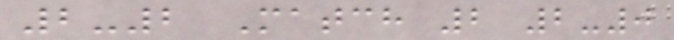2-2 Match 2 2-0
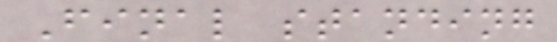Final standing
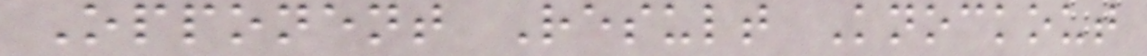Opponent Result Knockout
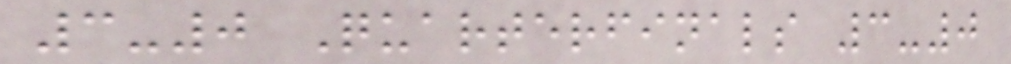3-0 Quarterfinals 3-0
